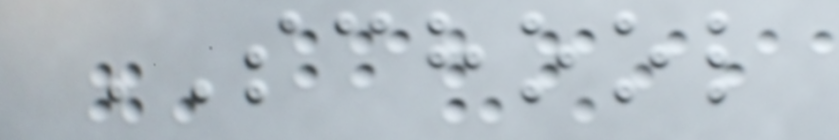SCHOOL
